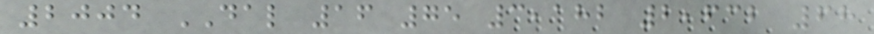2004 DAL 16 75 3,182 2,632 68
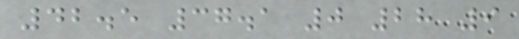42.5 37.1 0 28 9
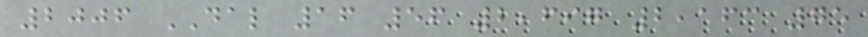2006 DAL 16 56 2,697 2,163 75
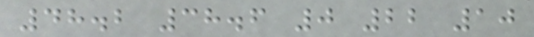48.2 38.6 0 22 10
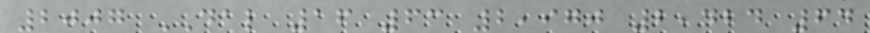2007 DAL 16 63 2,970 2,424 64
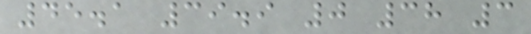45.1 39.9 0 38 3
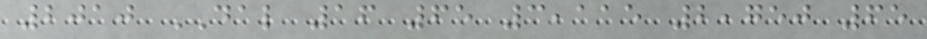2010 DAL 16 65 3,115 2,750 65
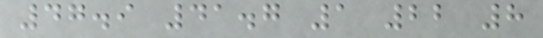47.9 41.7 1 22 8
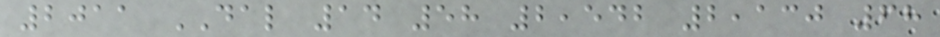2011 DAL 14 58 2,542 2,130 68
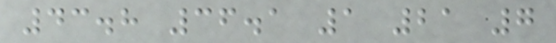43.8 36.1 1 21 7
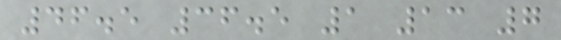46.5 36.5 1 13 7
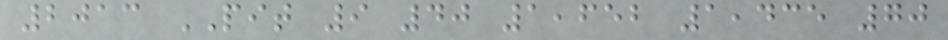2013 PIT 9 40 1,652 1,435 70
